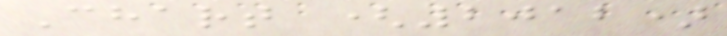Chart (2012)
